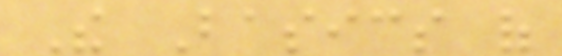The Basics of
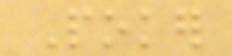Poker
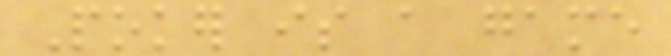Poker is a game
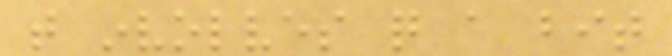that involves quite a bit
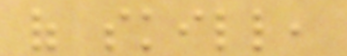of skill,
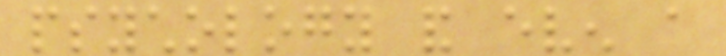psychology and even a
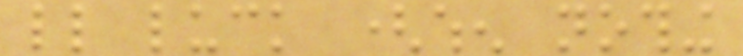little luck (when nothing
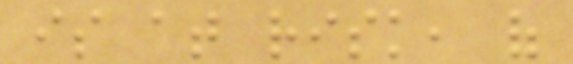is at risk, of
